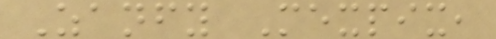Zanfy Mexpix,
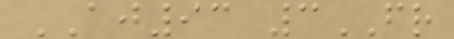AJ93 3FR
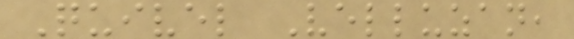Quivel Velluzan,
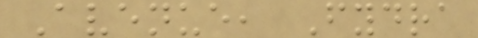Avenue, Fydra
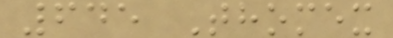645 Thomex
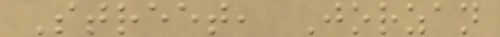Street, Jorzan
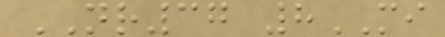NR37 8MI
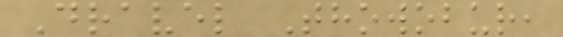Dravel Thowobur,
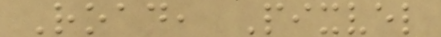Road, Pixvel
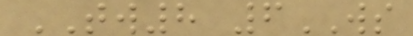TW8 6WS
